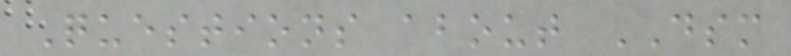Questions about DSM
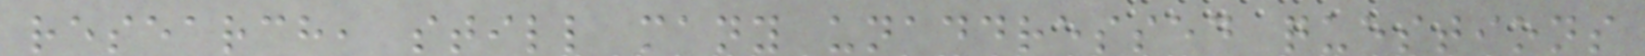research, still many unaddressed questions
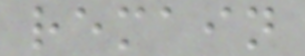remain
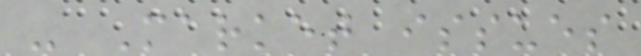- Market issues
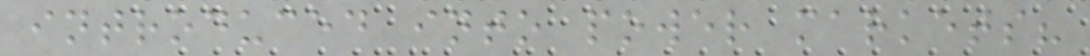introduced into power markets?
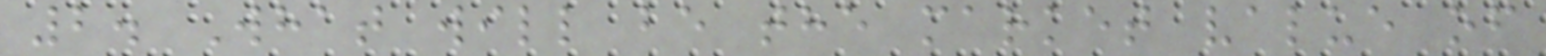2. What will be the market value of
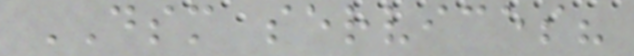DSM services?
